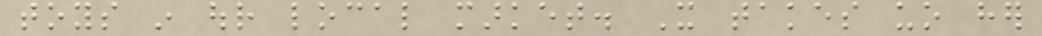toys in our local market. It takes uo her
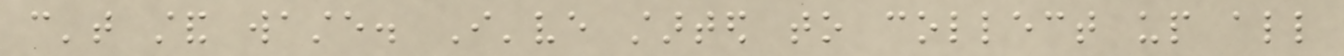can't stand waste. I've started to collect up all
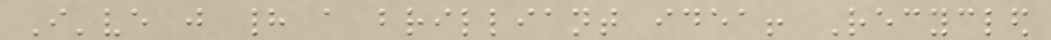I've just had a brilliant idea! Recycled
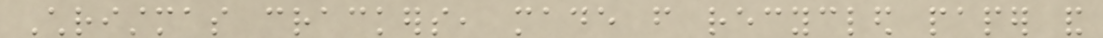Christmas crackers, made from recycled paper and
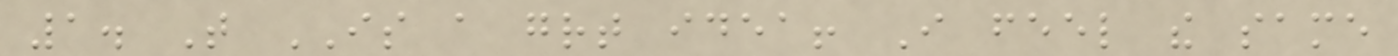1. That IS a great idea! I feel the same
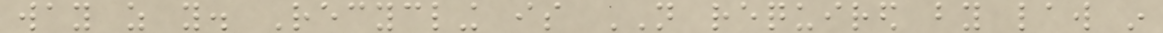way as you. Recycling is NOT required by law in
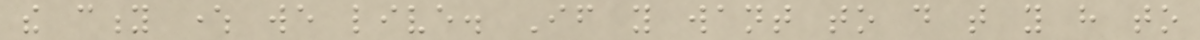the city where we live. If you want to do that you have to
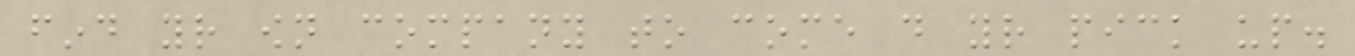find your own company to come do your pick up.
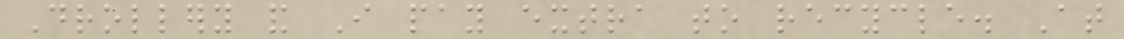Drollery and I pay extra to recycle. At
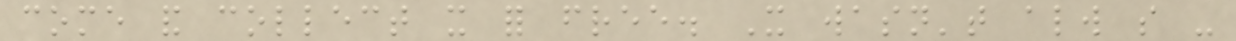come and collect it for free. It wasn't always so -
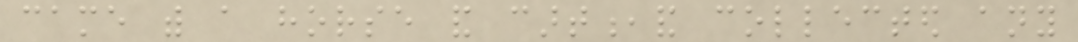came with a horse and cart,and collected any
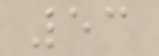53
